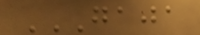GAJA
